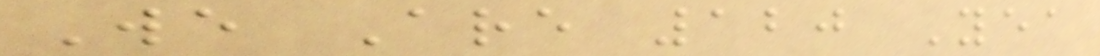We Are 120 Yea
